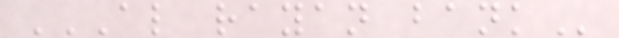AL RAYAN BANK
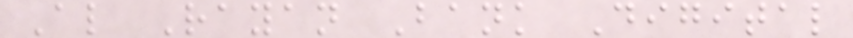Al Rayan Bank Digital
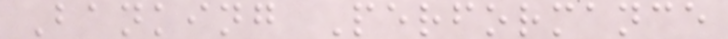Banking Performance
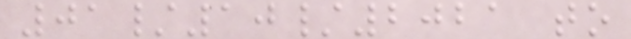01/10/2021 to
